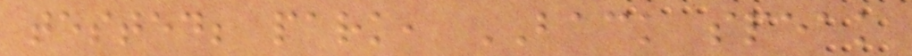tested; park, BACK speak
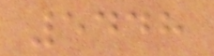5448
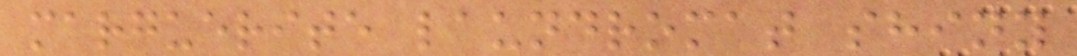marguerite laundromat shiny
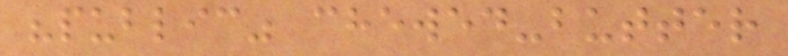"public" chewed-butter
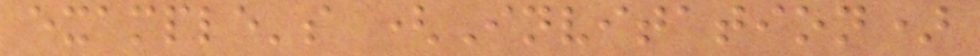example's (Invitation)
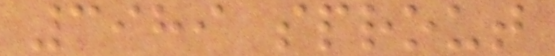3989 sprout
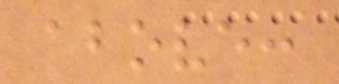above:
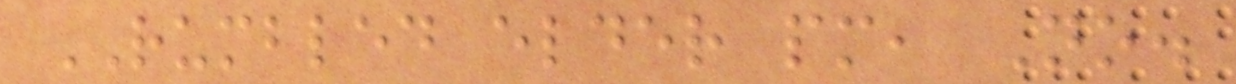RUMBLED elder pm, No.
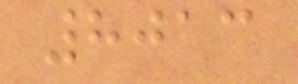8013
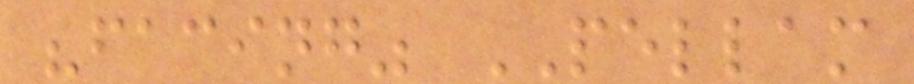"facing" PELLAM
